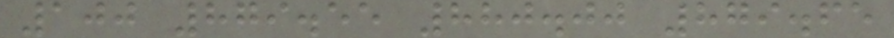100 879.55 880.00 879.65
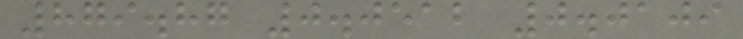879.87 0.0512 0.0109
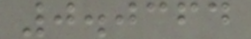0.0364
